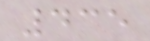435
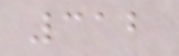312
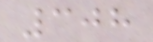308
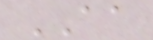AA
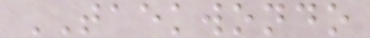TAEKWONDO
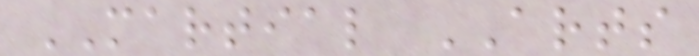MARTIAL ARTS
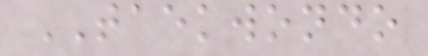TAEKWONDO
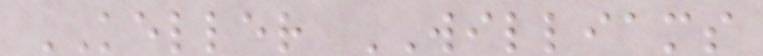KELLER WILLIAMS
